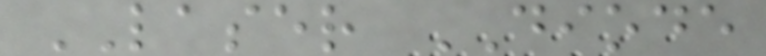LASER DIODE
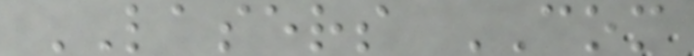LASERS COM
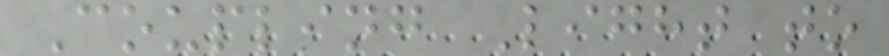Coupling Light to
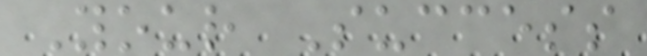Your Success
